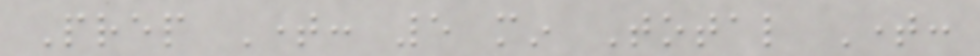Prep Time: 5 min Total Time:
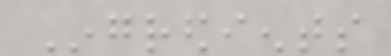Ingredients
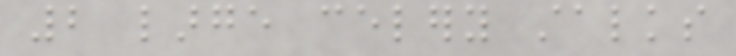2 large celery stalks
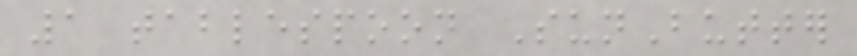1 tablespoon SunButter
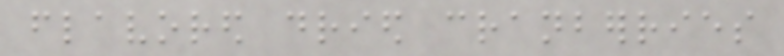flavored dried cranberries
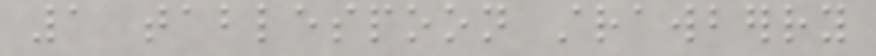1 tablespoon strawberry
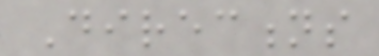Directions
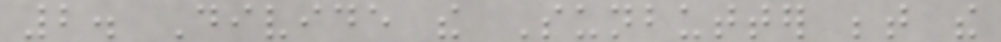2. Divide the Sunbutter between the
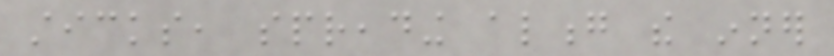sticks, spreading along the inner
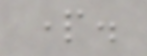part.
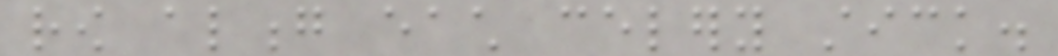row along each celery stick.
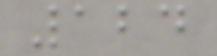124
